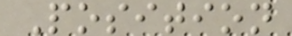Position
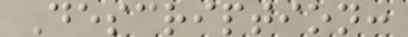Description:
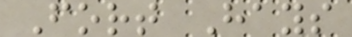Fort Hays
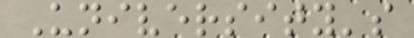University's
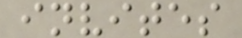invites
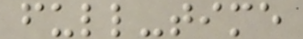full-time
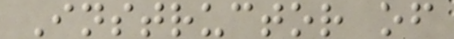Instructor of
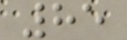85
